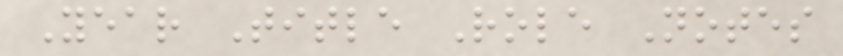Year Title Role Notes
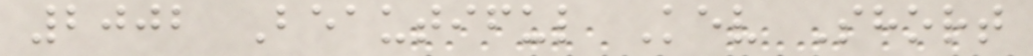2002 Beautiful Kev Short
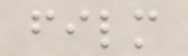film
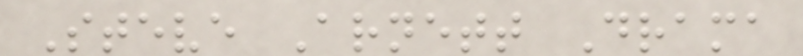Steve Arnett Drama
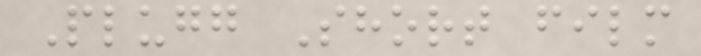Plugg Short film
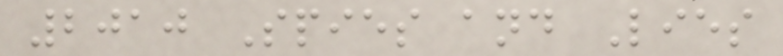2010 Spies and Lies
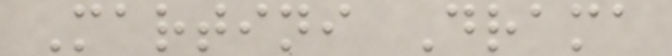Martini Drama
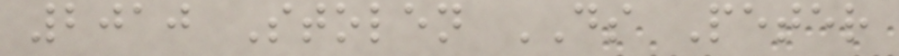2010 Stolen DS Peter
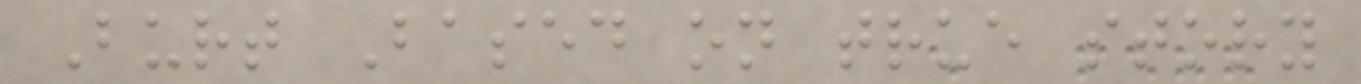Burt Based on true story
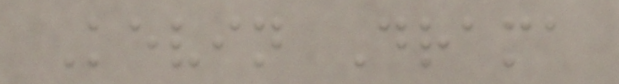Kevin Drama
